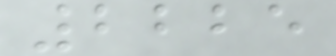2225
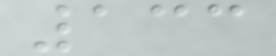133
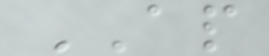AP
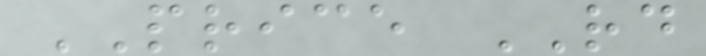PRICE RD
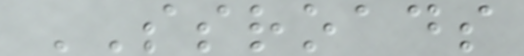SSROADS
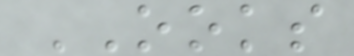OOKS
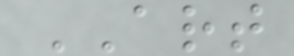ART
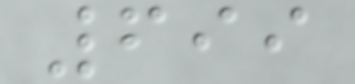699
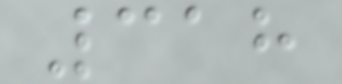318
